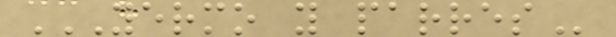YERMO Y PARRES
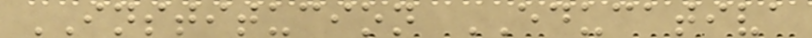INSTITUCION EDUCATIVA
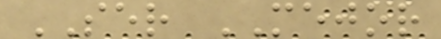SER MEJOR
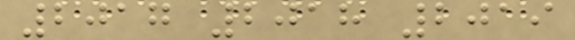2017 2018 2019
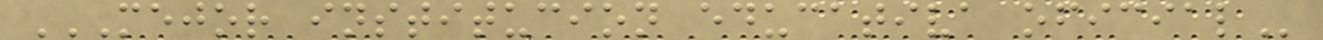MEJOR INSTITUCION EDUCATIVA OFICIAL
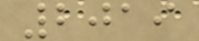2019
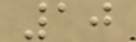10
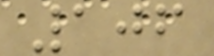106
